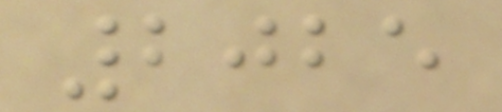2025
